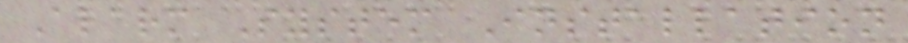Alarm System Installation
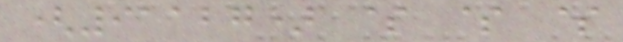(91127) $ $ $
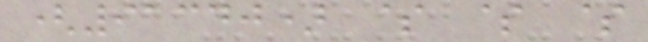(91340) $ $ $
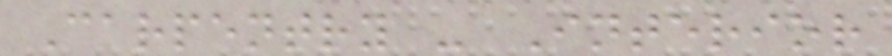Carpentry - Interior
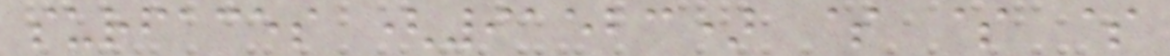surfaces (91523) $ $ $
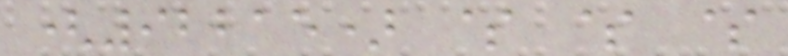(92215) $ $ $
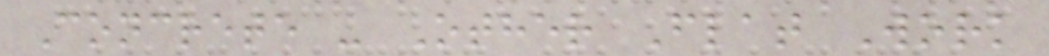Concrete - Other Flat Work
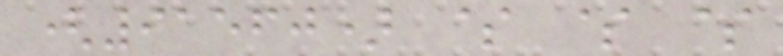(91560) $ $ $
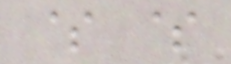$ $
